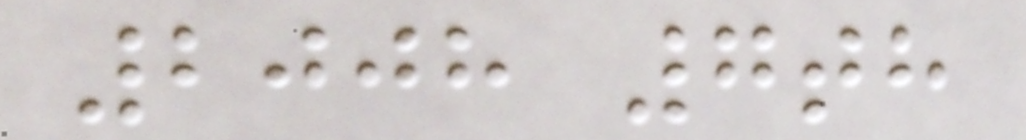2008 7th
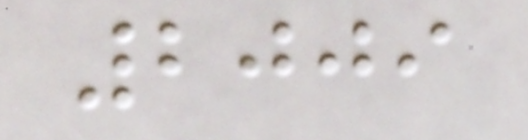2009
